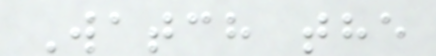Watch the
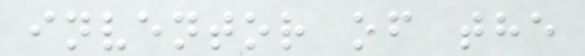inventor of the
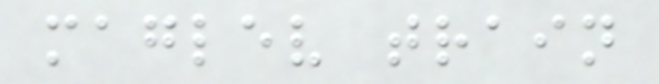maglev train
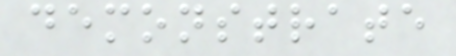demonstrate
